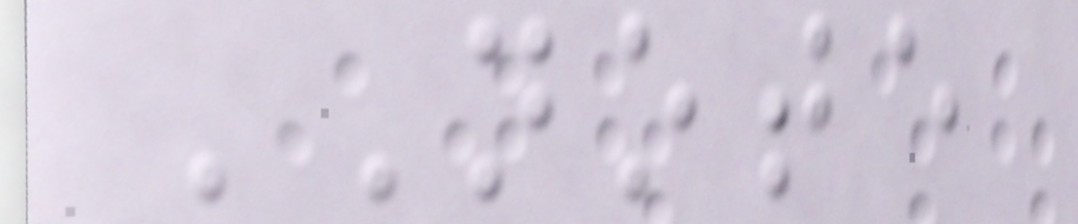NOTE
